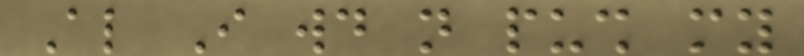Also I would not push my
